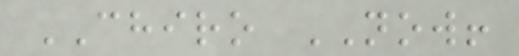CHIRO NOW!
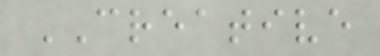CREATIVE
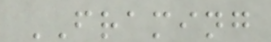FRAMING
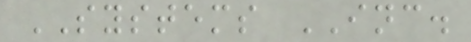SYSTEMS INC.
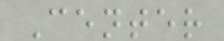Center
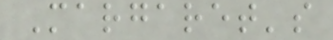Margaret's
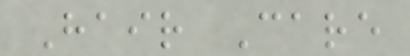Hair Care
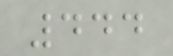444
